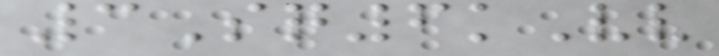3Sq6kVv
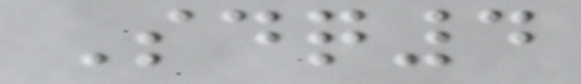Sdq4
